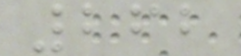262
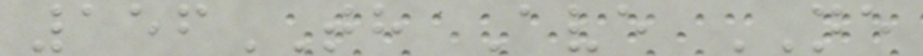156TH Ave NE
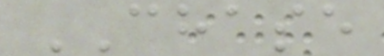CHASE
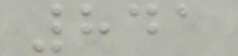841
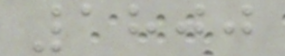1800
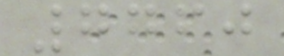7760
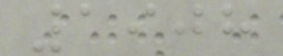1908
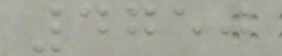4750
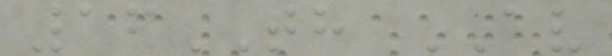16TH AV
